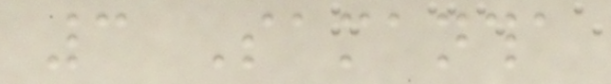3 Samantha
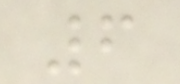6
